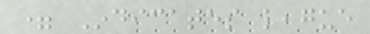= Indicates league
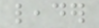leader
